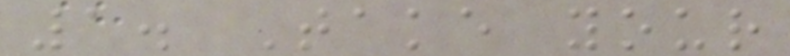1. Take your
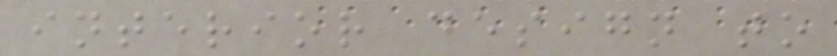interior design to
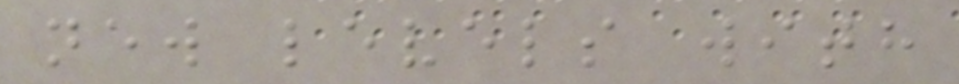new levels with
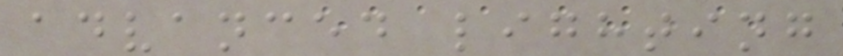advanced lighting
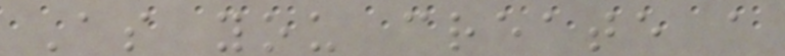As you create a
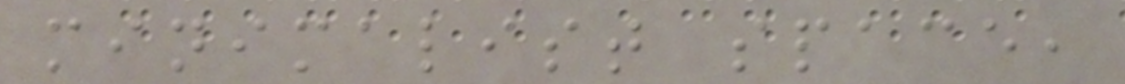minimalist space,
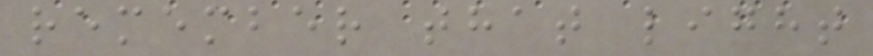remember that light
